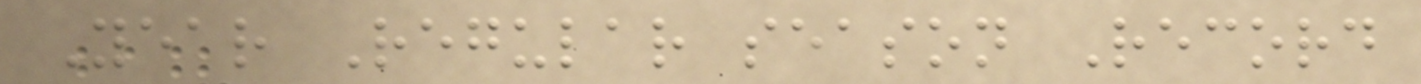Year Regular season Record
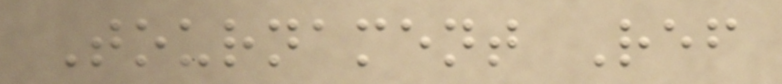Tournament Ref
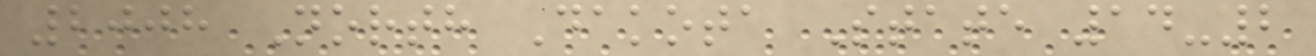2008 North Dakota State 14-2
